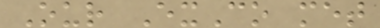Our ExCo met
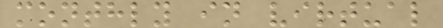monthly in virtual
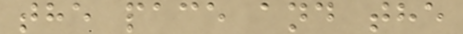the pace and the
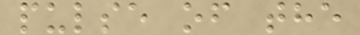pulse of the
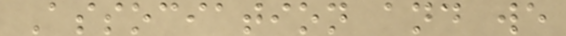Association and we
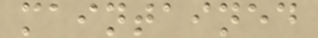maintained
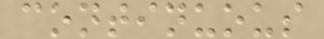continuous
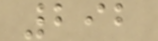292
